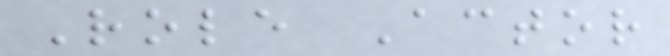Role Actor
